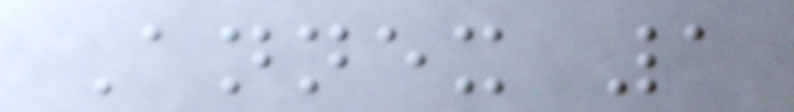Annex 1
